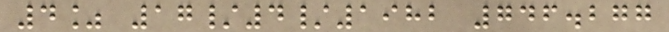4% 17/4/1982 746.277
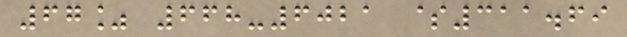67% 668-6021 $311.69
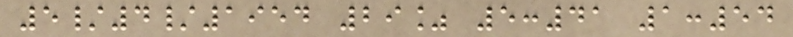5/4/1954 29% 5:41 1:54
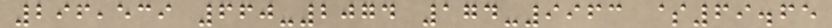296,539 660-2074 174-9963 $69.65
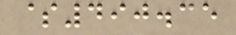$490.35
